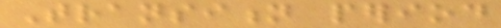Transition period
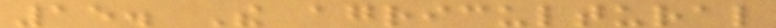15. The agricultural
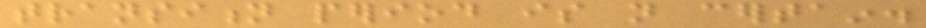transition period is not certain.
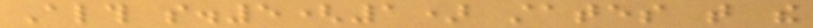Although s.5(1) states that the
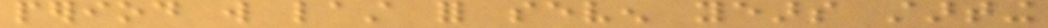period will last for seven years starting
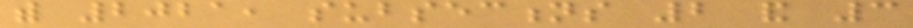with 2021, subsections 2 and 3
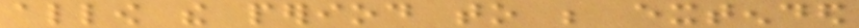allow the period to be extended
